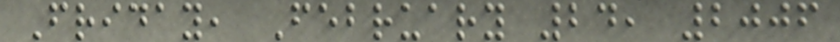Friday, February 24, 2006
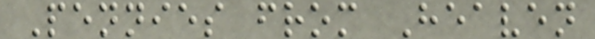Pennies from Heaven
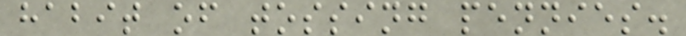habit of tossing pennies.
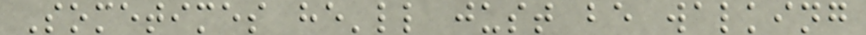Sometimes he'll just be walking
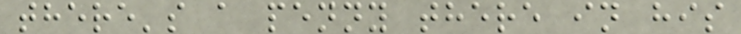there's a penny there in his
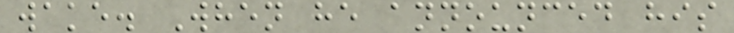wake. When he announced his
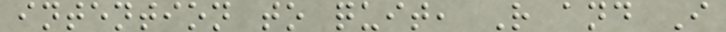intention to quit, R and I
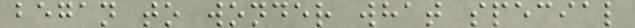began to wonder what special
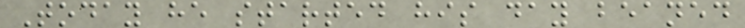Today he started his day beaned
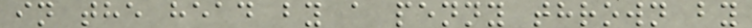in the head by a penny thrown by
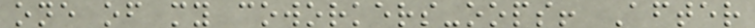one of my coworkers-oops! After
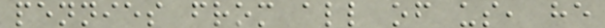pennies from all of us, he
